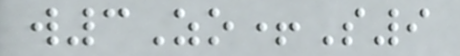w3Zo+S9
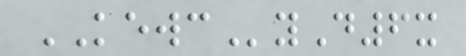KEWCyD6x
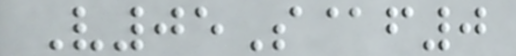V05S@f0
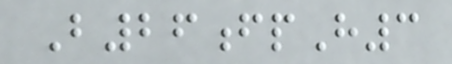B26fpH3
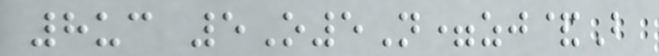8uc 5O5N=zj&B
